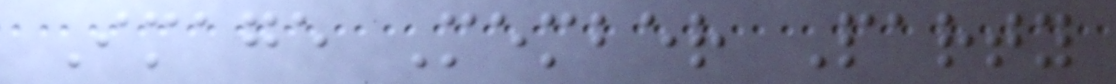Image Member Party
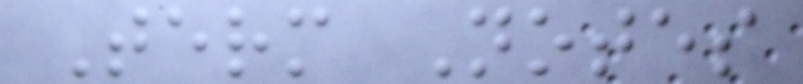Term Notes
